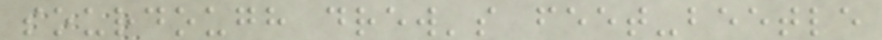sourdough drew's feet-beetle
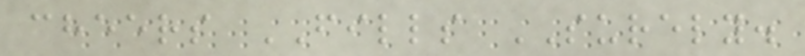cheers FILLS SURELY.
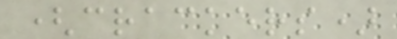(crackers)
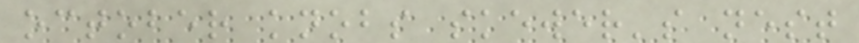october knobs skewer's nest
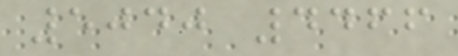5040 4466
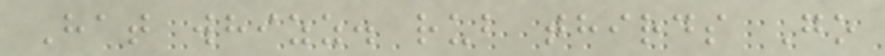Hat whizz. rub thirds Go
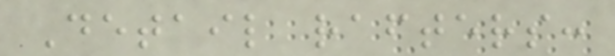Detail rafters:
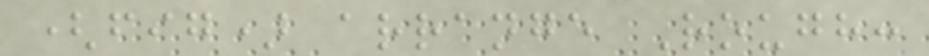(fig) arrange Rough:
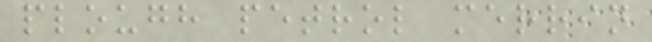plough petrol merrin
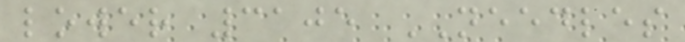lower 3105 NEEDLES
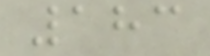183
